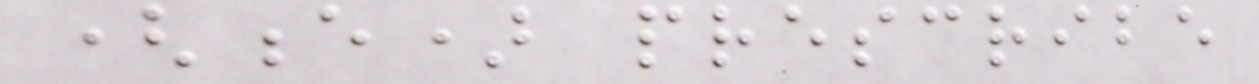(e) prescribe
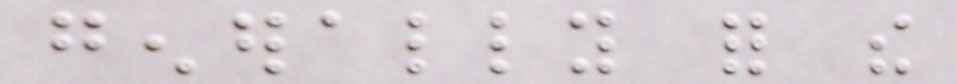generally for the
